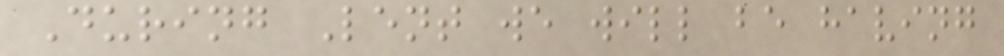During Lent we will be having
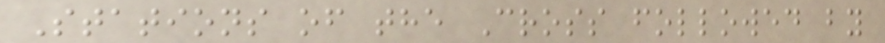Stations of the Cross followed by
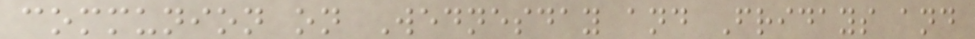communion on Wednesday and Fridays and
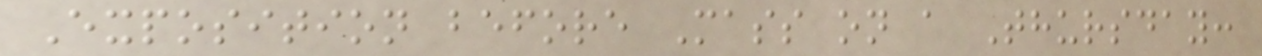Exposition before Mass on a Thursday:
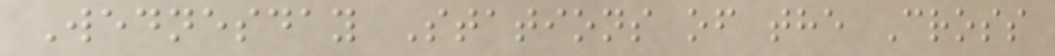Wednesday Stations of the Cross
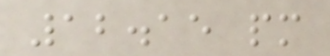12.15 pm
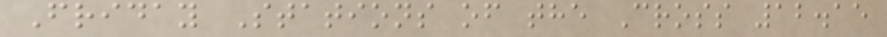Friday Stations of the Cross 12.15
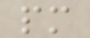pm
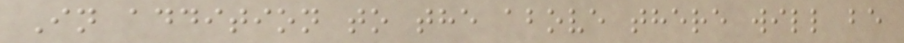In addition to the above there will be
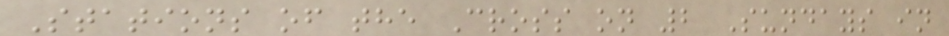Stations of the Cross on 2 Sundays in
